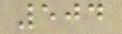504
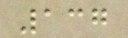137
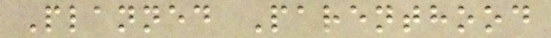Planned Parenthood
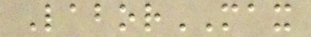LaborMAX
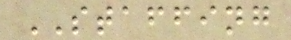STAFFING
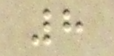8
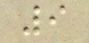9
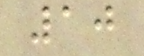10
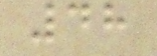48
